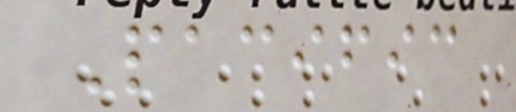Pacific
